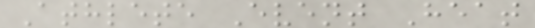Athlete Event Heat
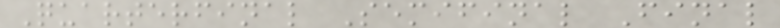Quarterfinal Semifinal Final
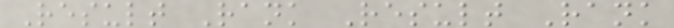Result Rank Result Rank
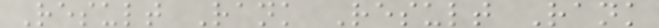Result Rank Result Rank
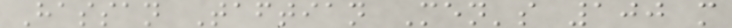Hassan Taftian Men's 100 m
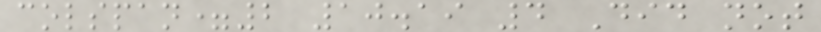colspan=2 10.19 4 Did not
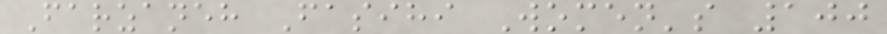Farzaneh Fasihi Women's 100
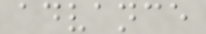advance
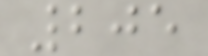205
